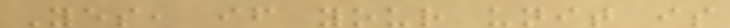Yes, if your unit is
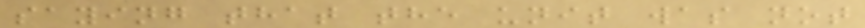saying that the unit was not
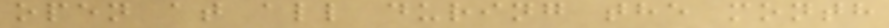open at all during the month
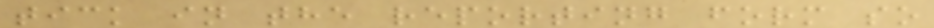tick in the reporting form so
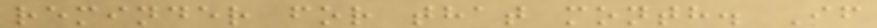reminder for that month. If
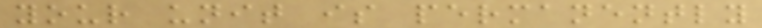your unit is permanently
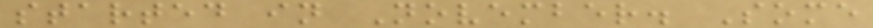started in November. Some
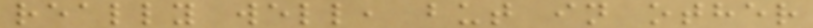really well, but in other
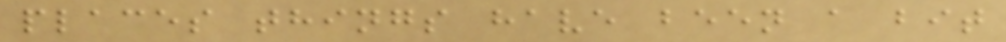places things have been a bit
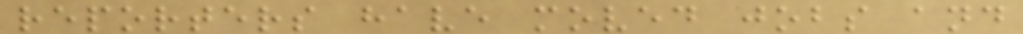reporters have moved jobs and
